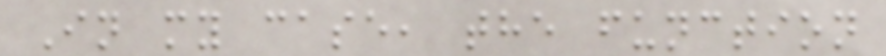In my case, the function
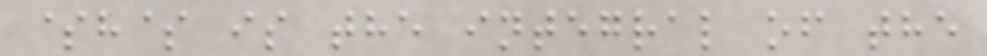$h$ is the integral of the
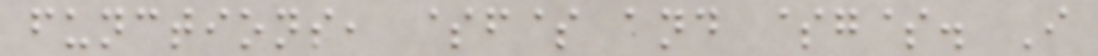functions, $f$ and $g$. I
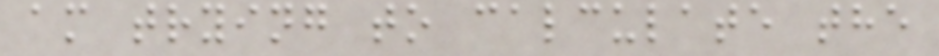am trying to calculate the
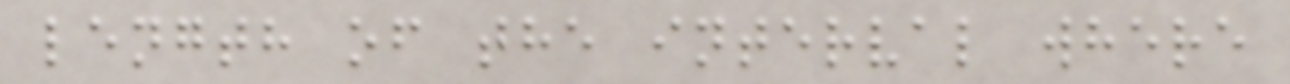length of the interval where
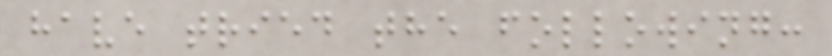have tried the following:
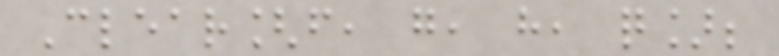Clear[f, g, h, q];
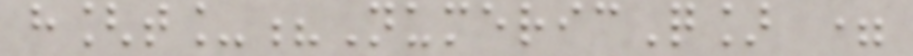h[t_?NumericQ] =
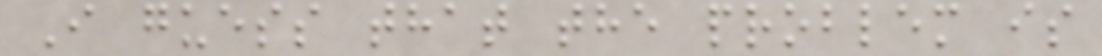I guess that the problem is
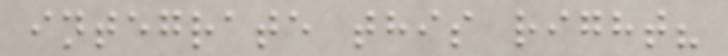integrate this right?
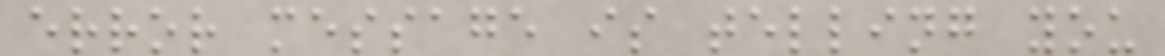error message is telling you
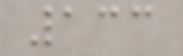133
